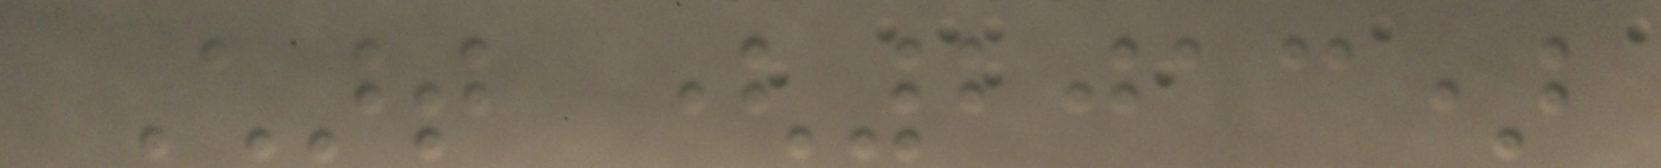Chart (2013)
